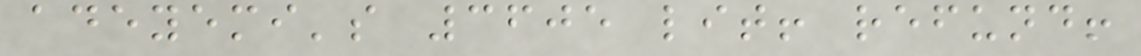adeyemi's 3605 lit! refund!
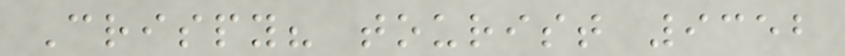Crispy? tourist 9352
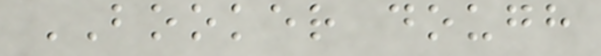BOOKER dough
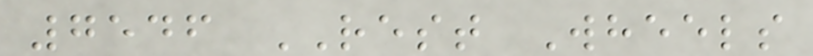7546 REST Wheels
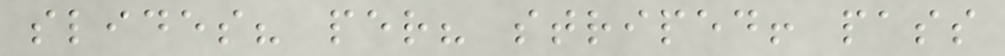slides? per? striped! pass
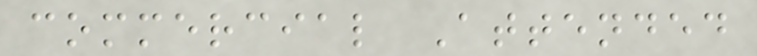commercial Attended
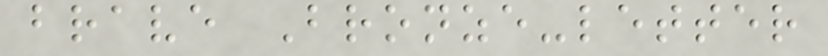brave Bronze-letter
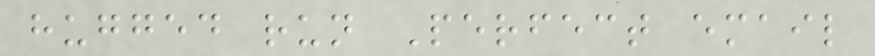hugged run Perfect email
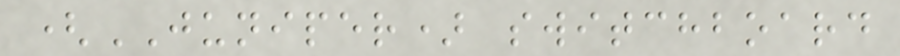(JUNIPER) switchboard
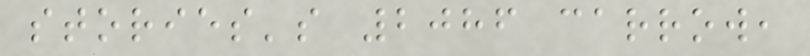stories's 2086 carrow,
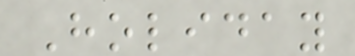Holiday
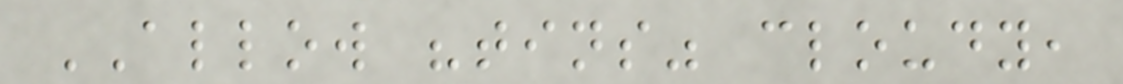ALLOW "tins" cloudy,
